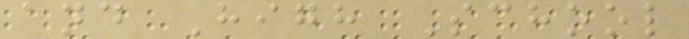and High School
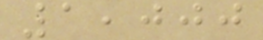1,000
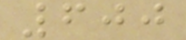600
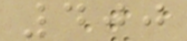400
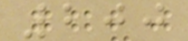200
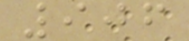906
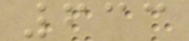633
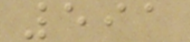591
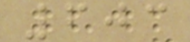603
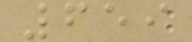659
